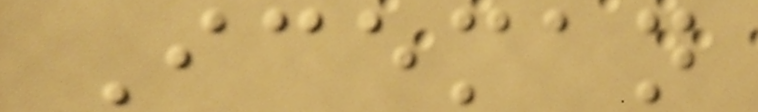Iceman
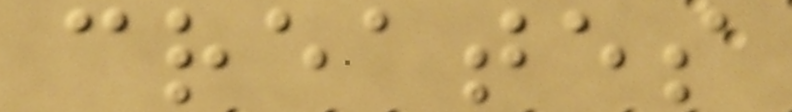creates
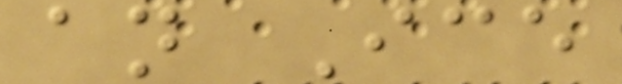an Ice
